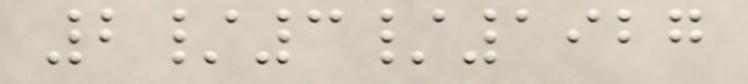2/3/1927
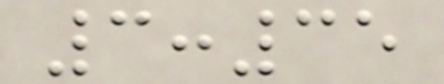3:35
